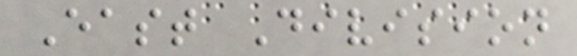East Division
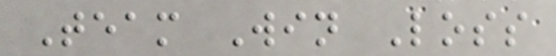Team Win Loss
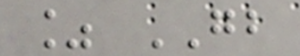% GB
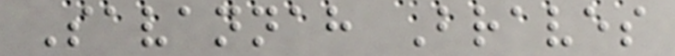Savannah Braves
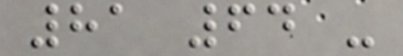81 64 -
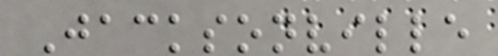Jacksonville
